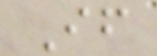If
